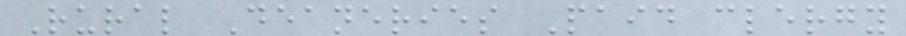Rural Deaneries Paid clergy
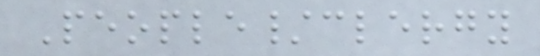People/clergy
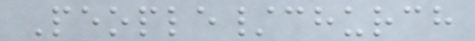People/church
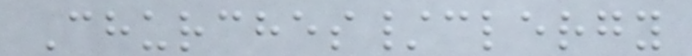Churches/clergy
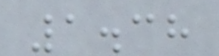1.38
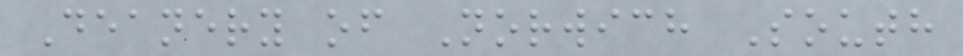Deanery of Norwich South
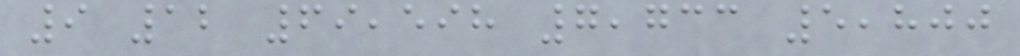9 12 69,598 7,733 5,800
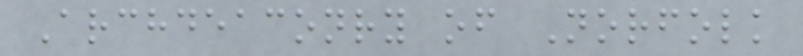Archdeaconry of Norfolk
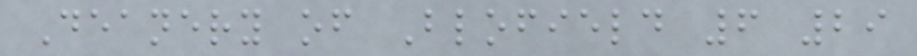Deanery of Blofield 6 29
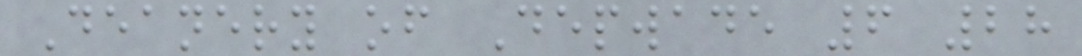Deanery of Depwade 6 28
